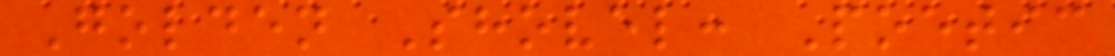Golden Shovel: Poetic
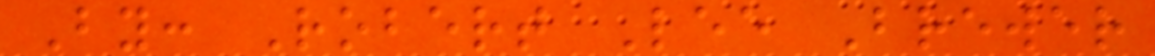By: Robert Lee Brewer
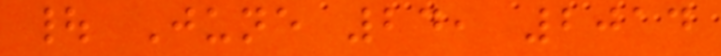| June 24, 2014
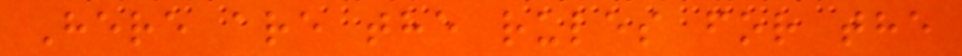Here are the rules for the
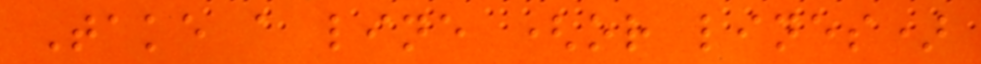Take a line (or lines)
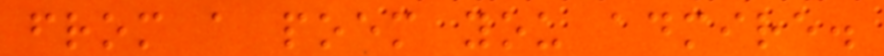from a poem you admire.
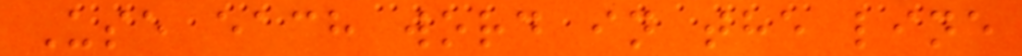Use each word in the line
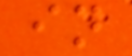in
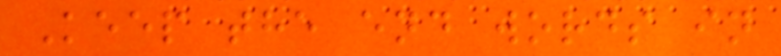Keep the end words in
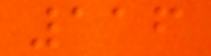116
